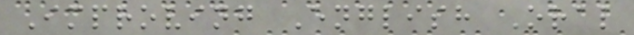Improving English Oral
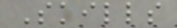Skills
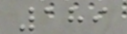189
